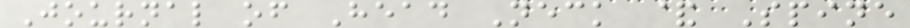Journal of Head Neck & Spine
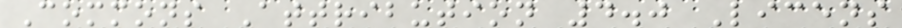Commons Attribution 4.0 Licens
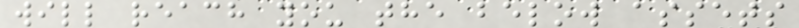will reach you the below assets
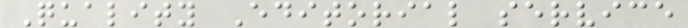Quality Editorial service
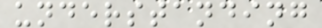understanding
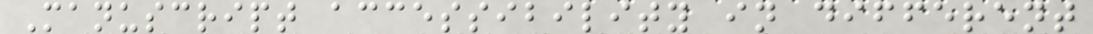Manuscript accessibility in different
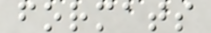formats
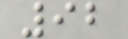92
